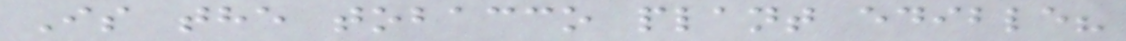Is the tobacco plant edible?
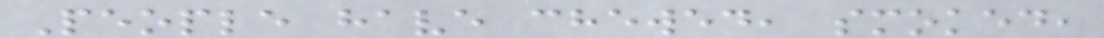People have chewed, smoked,
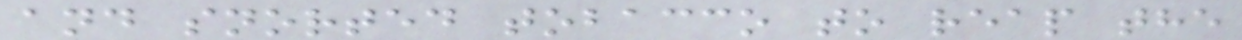and snorted tobacco to reap the
